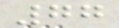77
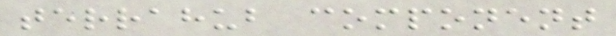terrahub component
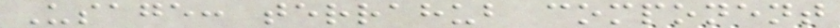Usage: terrahub component
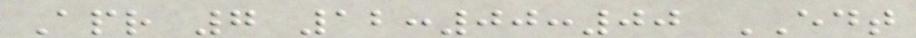Apr 7 12:00:00 EDT
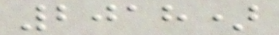2018)
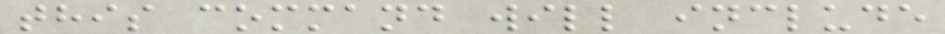this command will include
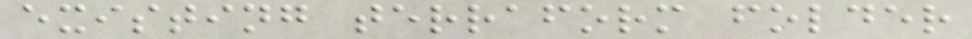existing terraform folder
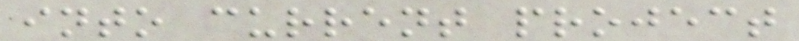into current project
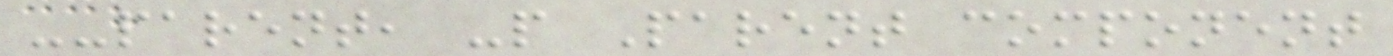--parent, -p Parent component
